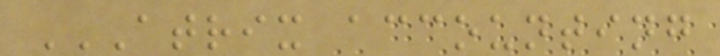ATRIX ACCOUNTING
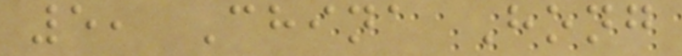5, China Hong
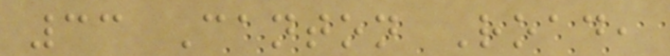33 Canton Road,
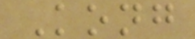Kong
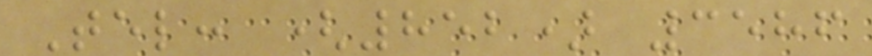Tel: (852) 3586
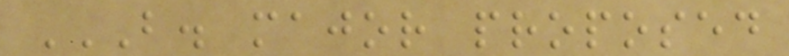B. MAJOR PROPOSED
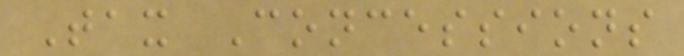Tax Concessions
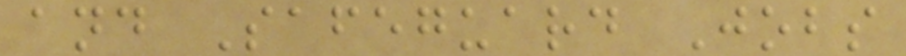and Safeguard Jobs
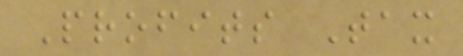Profits Tax
